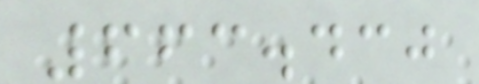663.430
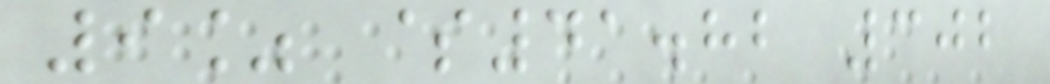9% $41.82 302
